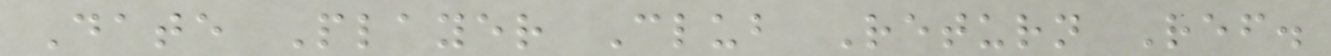Date Player Club Return Ref.
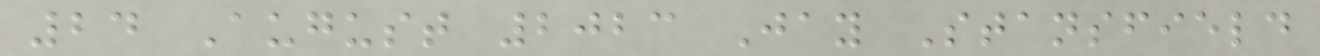24 August 2023 Jay Stansfield
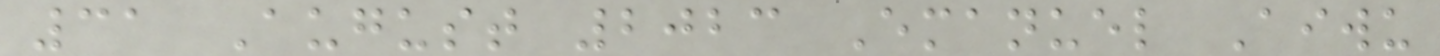31 August 2023 Emanuel Aiwu
